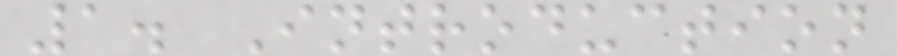1. Introduction
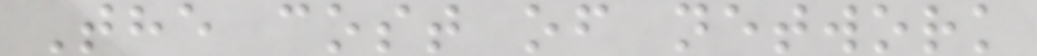The cost of network
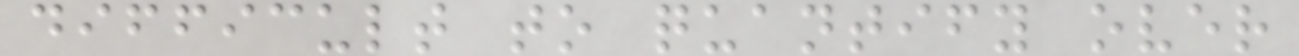difficult to quantify over
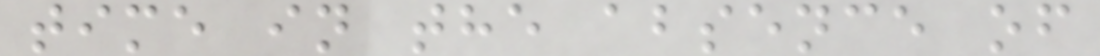time in the absence of
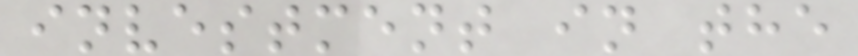investment in the
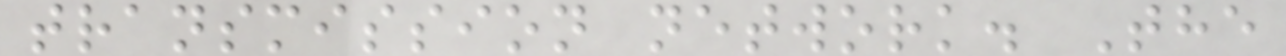transmission network. The
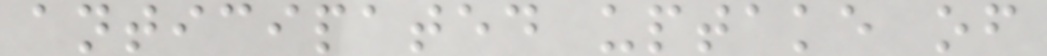anticipated uptake of
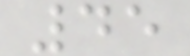45
